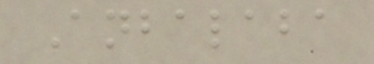Anbalaba
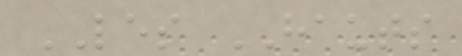LES HAUTS
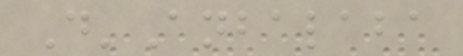D'Anbalaba
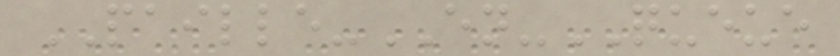PAILLE-EN-QUEUE
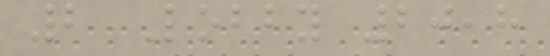2 Lobby 20,8
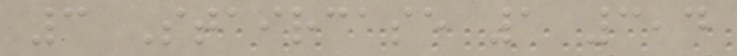3 Staircase 1 3,4
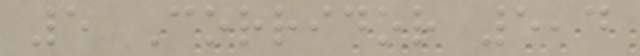5 Corridor 5,4
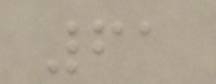61
